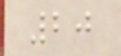20
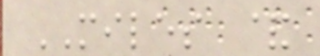MILES &
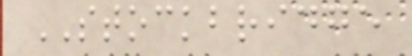STOCKBRIDGE
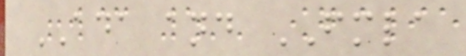ADA and FMLA
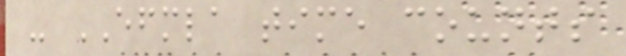- EFMLA time counts
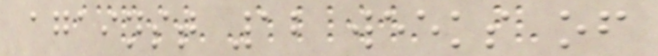against 12 weeks of
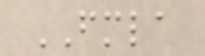FMLA
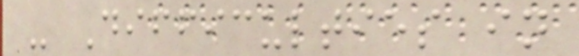- Difficulties in
